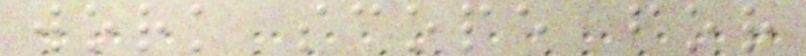work scope for
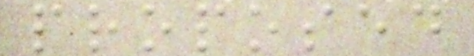proposed
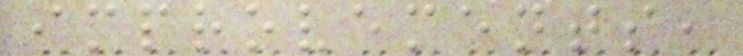improvements,
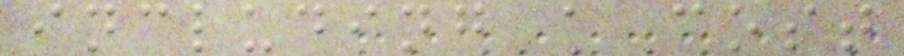including a cost
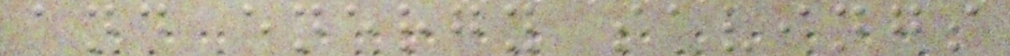and energy savings
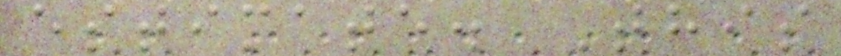estimate. This
